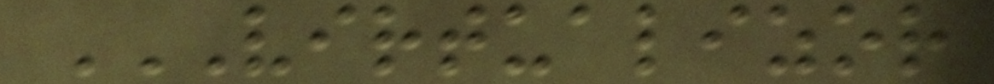VIRTUALIZOR
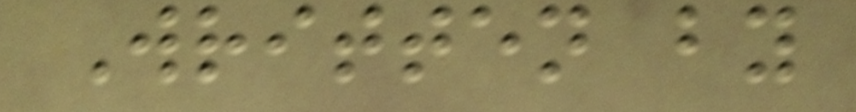Written by
